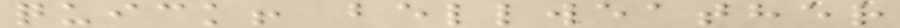quick! bellweather
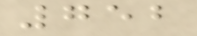752
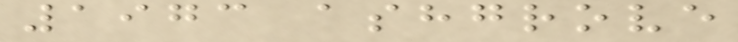1973 ashgrove
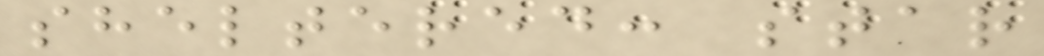sheltered: star
